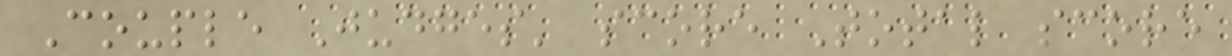Couple Judges' score Total score
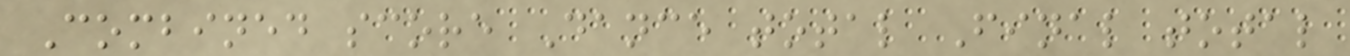Combined score Dance total Final total
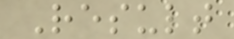Result
